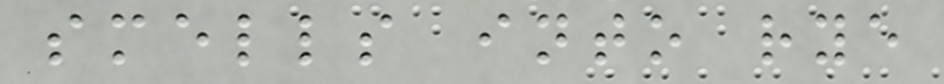smells into rye
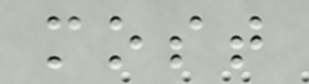most
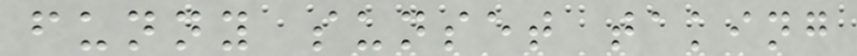funny sunset taking
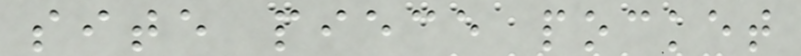site piece pocket
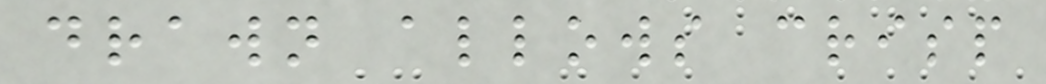drawn allows crisp
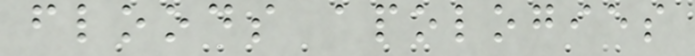floods apologies
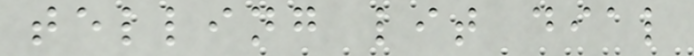telling lit dial
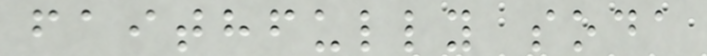faithfully soda
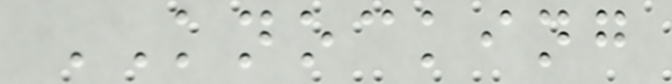KNOCKING
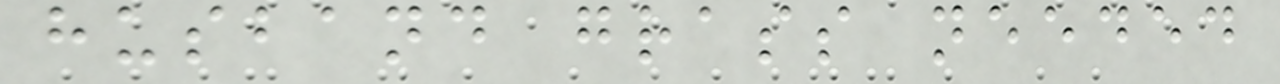husband grass needed
